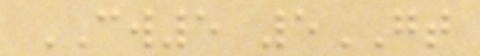CW5 5GT
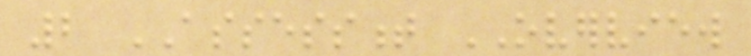2 ASSESSMENT OVERVIEW
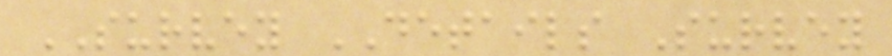SURVEY DETAILS Survey
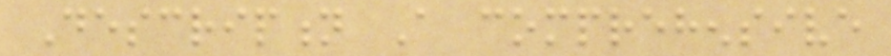Description A comprehensive
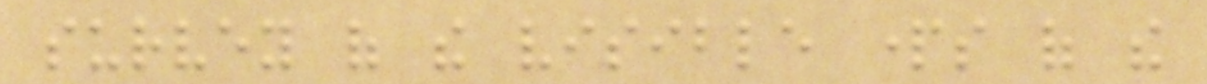survey of the visible parts of the
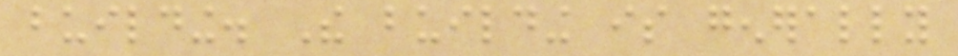building. The building is generally
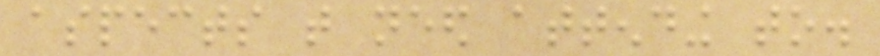aspects that need attending to.
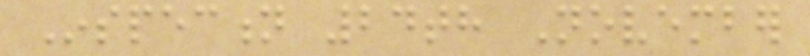Inspection 24th November
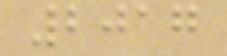2017
